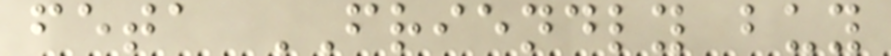feta FRIENDLY buy
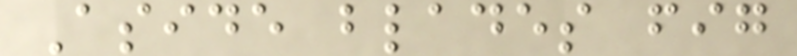Aside blades fig
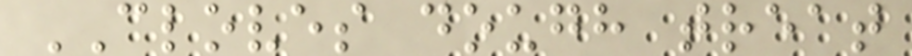CLOVES dough treat
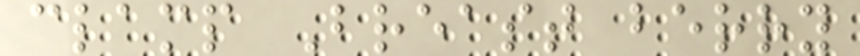clamp Breast berry
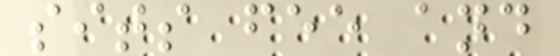sits fee and
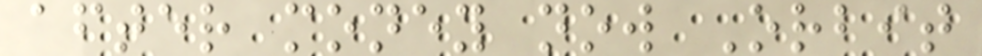after money now Orbit
